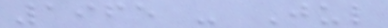1965 - Jul
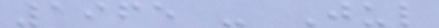1965 - Jul
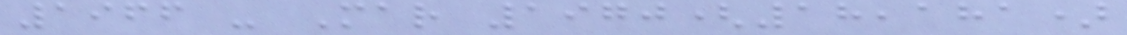1966 - Mar 1970(18,181)
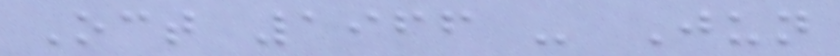Oct 1966 - Jun
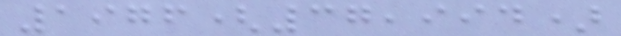1976(37,994)
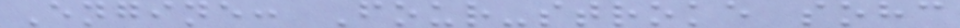Engine: Four-stroke sohc
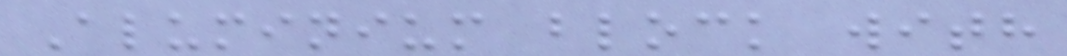Aluminium block with
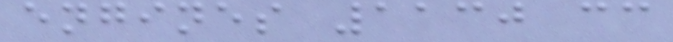engines 1130 cc
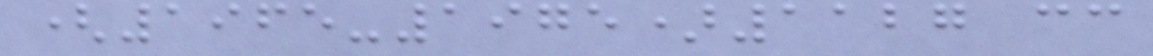(1965-1975)1127 cc
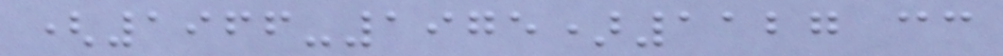(1966-1975)1127 cc
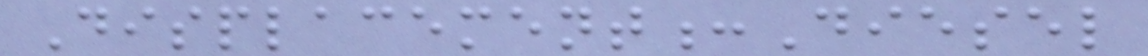Displacement:Diesel
